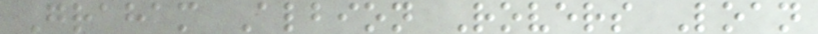Graham Albion Rovers Loan
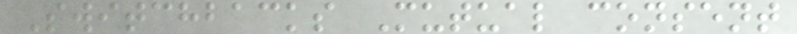Switchbacks Mutual consent
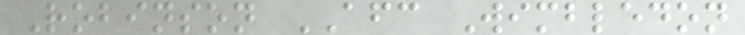Robinson AFC Wimbledon
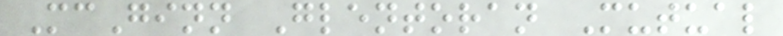McGinn Glentoran Mutual
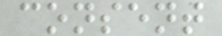consent
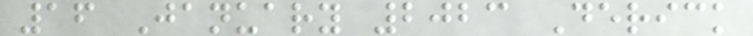16 January 2023 Derick
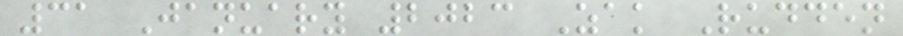31 January 2023 Zak Rudden
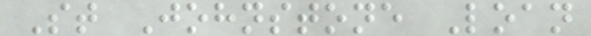St Johnstone Loan
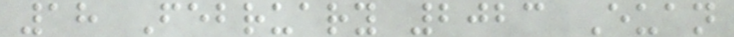18 February 2023 Euan
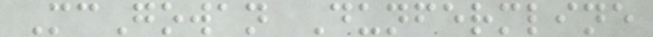McGowan Dunfermline
